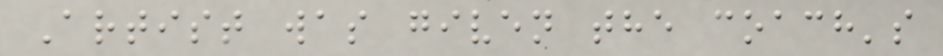Artist was given the coach's
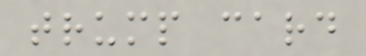trump card
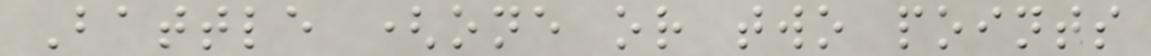Battle (one or two points
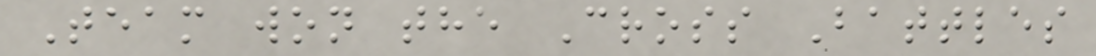Team won the Cross Battles
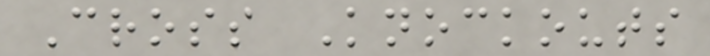Cross Knockouts
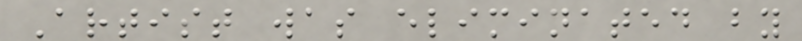Artist was eliminated by
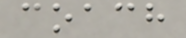coach
